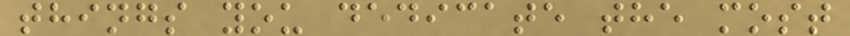things you dedicate the most
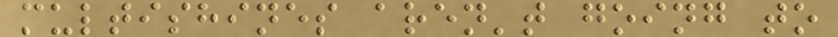multishines aren't going to
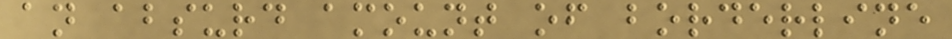an absurd amount of borderline
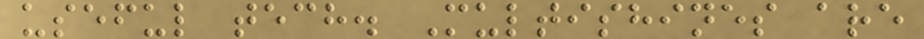useful tech. Multishines are
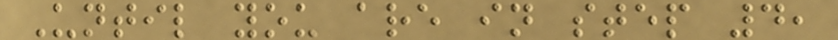Until you are in step 4,
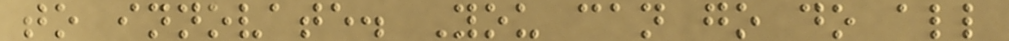to innovate. You can go do all
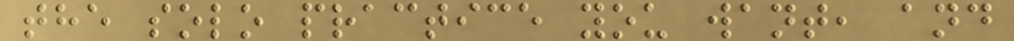the solo practice you want, and
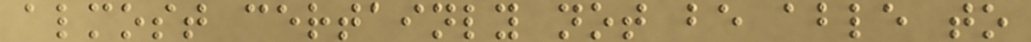almost certainly not be able to
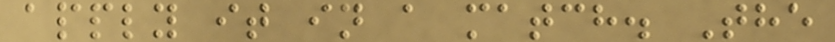apply it in a match. The
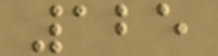125
